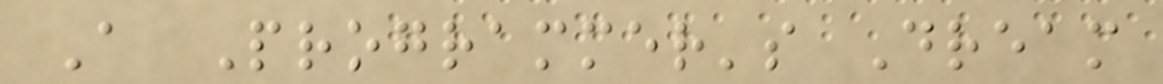A Programmer's Dream
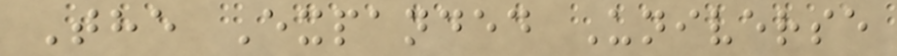The Expanded Universe
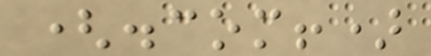(.com!)
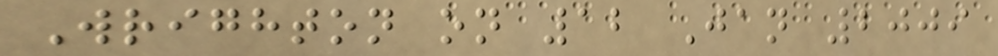Wrighton on 12 Jan 2009
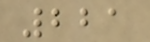221
